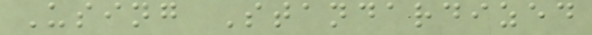Using Standardized
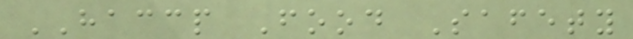HACCP Food Safety
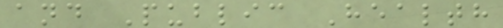and Public Health
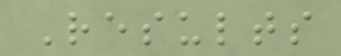Results
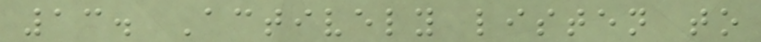13. Actively listen to
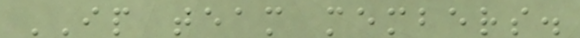IP team members.
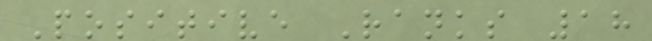Positive Ranks 18
